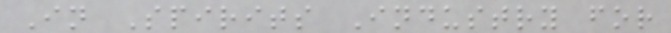In Spirits Industry for
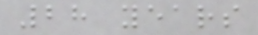28 years
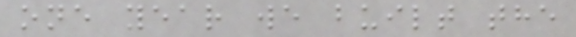one year we built the
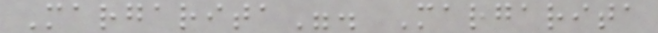Margarita". Margarita
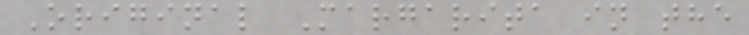Original Margarita in the
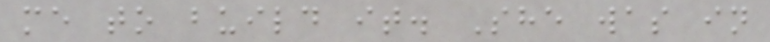me to build it. She was in
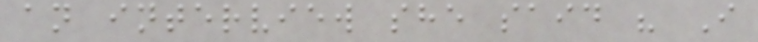an interview she said " I
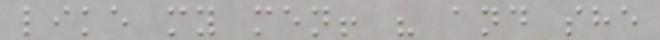like my men! " and she
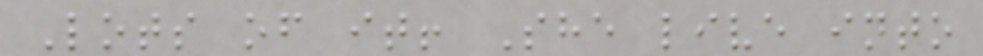Lots of it! She live into
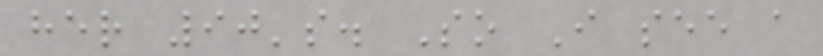her 90's. So I see a
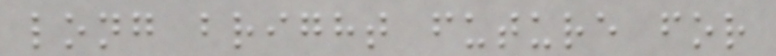long bright future for
